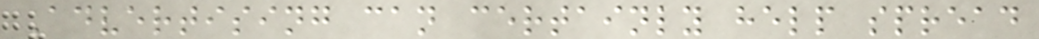Advertising can certainly help spread
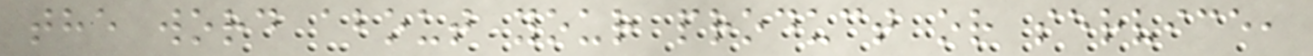the word about your product or service,
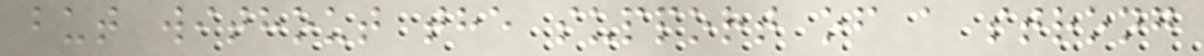but without the support of a strong
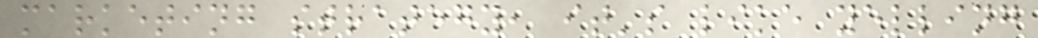marketing strategy, it's like yelling
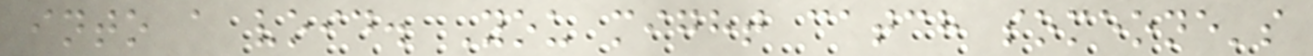into a void. You might catch someone's
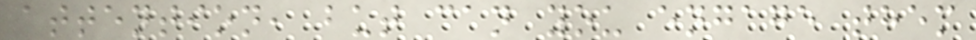attention, but can you engage them
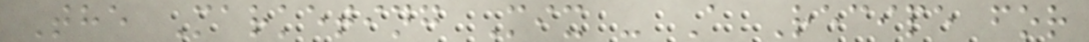The Marketing Mix - A Recipe for
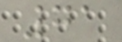71
